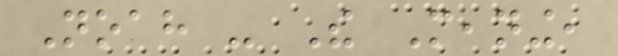Noah - The Meaning,
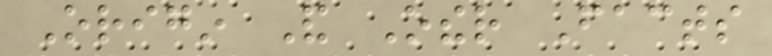Origin And Other Facts
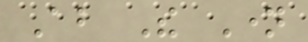About The Name
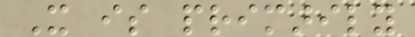It is primarily
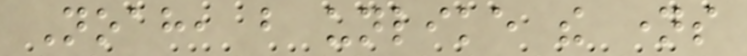Noah, but unlike the names
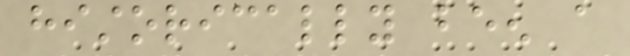historically been a
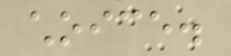choice.
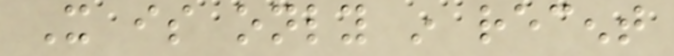It is only in recent
